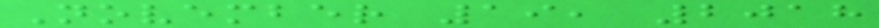November 19, 2018
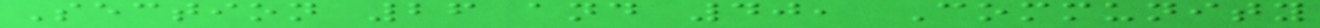Section 26 and 40, Community
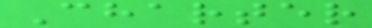Charter
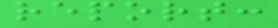report:
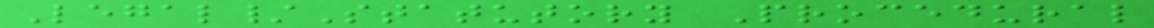Legal/Statutory Procedural
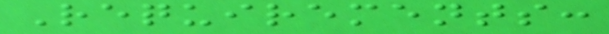Requirements:
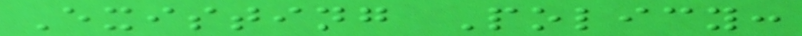Existing Policy:
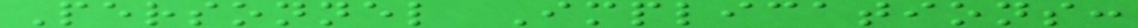Personnel Implications:
